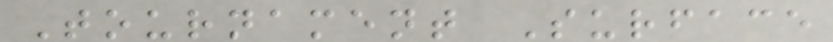Tournament Surface
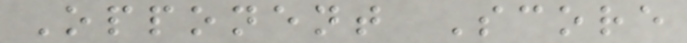Opponent Score
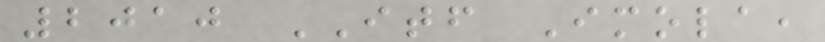2010 ITF Imola,
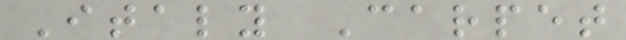Italy Carpet
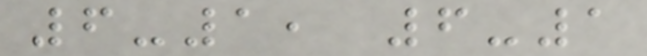6-1, 6-1
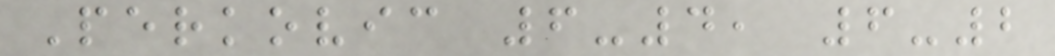Perkovic 6-4, 6-2
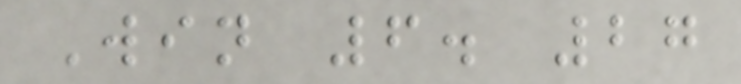Win 6. 27
